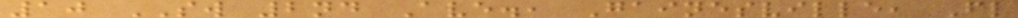10 SW 2nd Ave., Gainesville, Fl
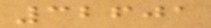32601
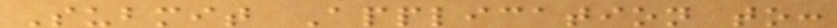Submit Application to:
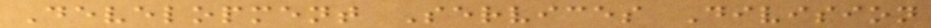Development Services Division
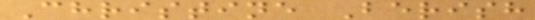Christine Berish
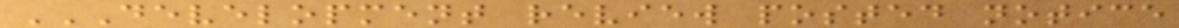DEVELOPMENT REVIEW POSTED NOTICE
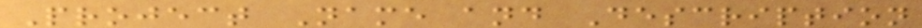Project Name and Description
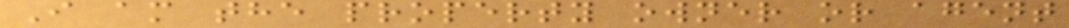I am the property owner or agent
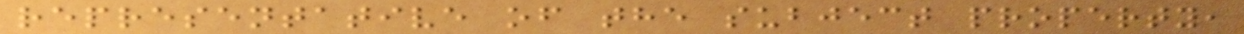representative of the subject property,
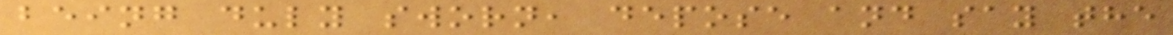being duly sworn, depose and say the
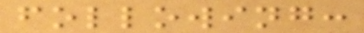following:
